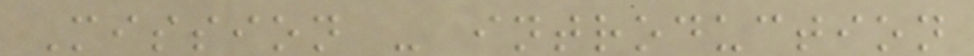Mission - introduction
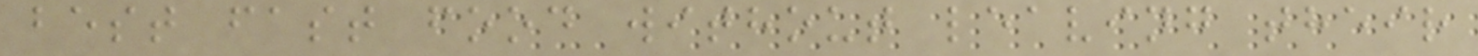best fast food without leaving their
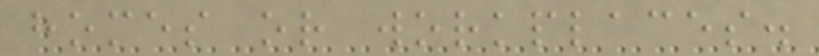homes or workplaces.
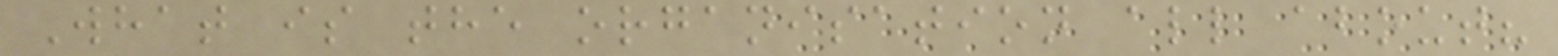What is the organisation all about?
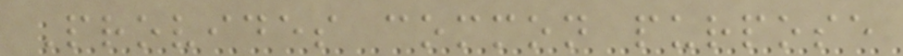Provides common purpose
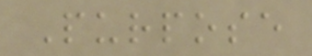Purpose
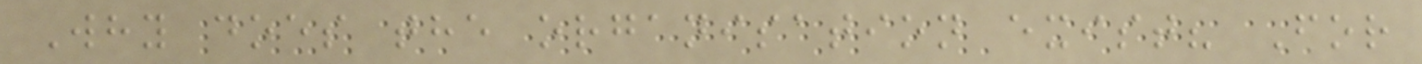Why does the organisation exist? For
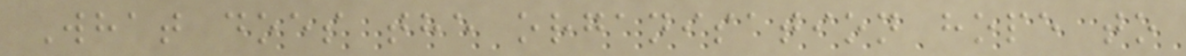What does the organisation hope to
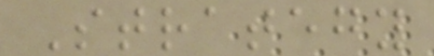Strategy
